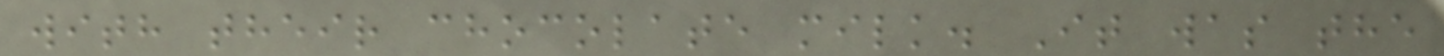with their chocolate milk. It was the
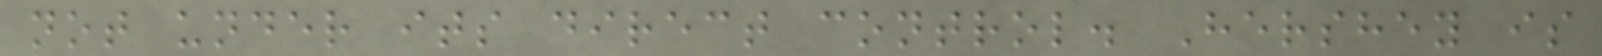not under its direct control. Hershey is
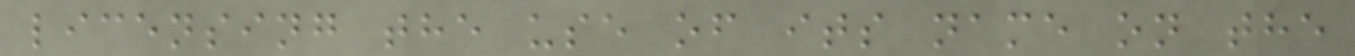licensing the use of its name on the
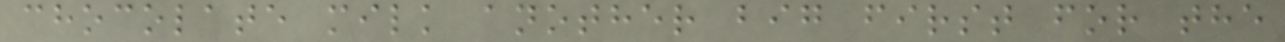chocolate milk another big first for the
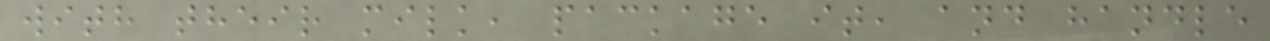with their milk, package it, and handle
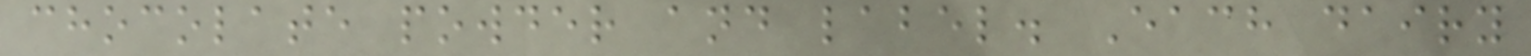chocolate powder and label. Each dairy
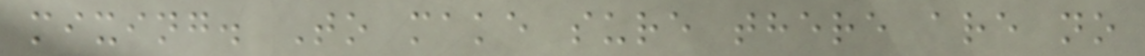mixing. To make sure there are no
